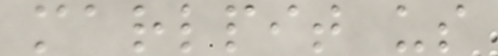marlpit us
